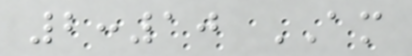2:10 AM
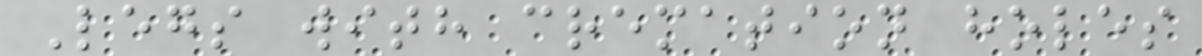Legs with cremation holes
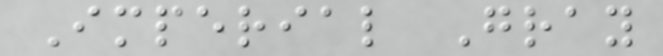Imperial Gray
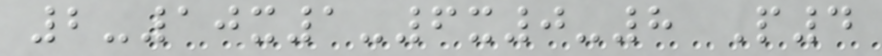2-10x1-6x0-8 P4
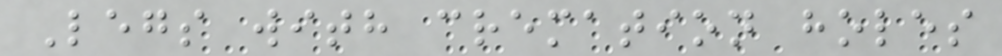Legs with cremation holes
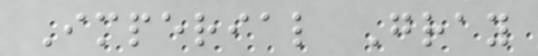Imperial Gray
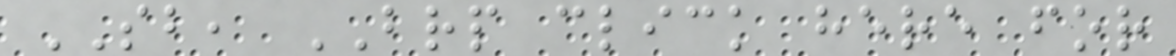SB, BRP click here for
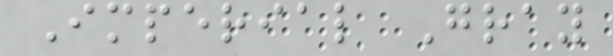Imperial Gray
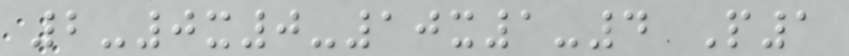2-0x0-10x1-4 P1
